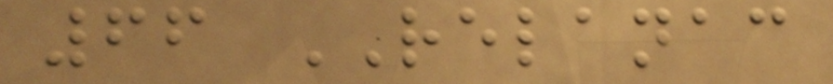66 RELANAC
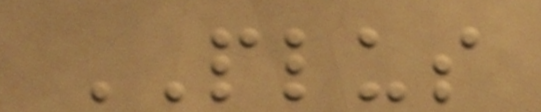PLUS
